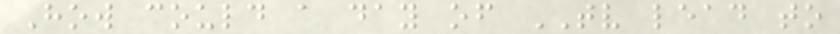How could a day of TV lead to
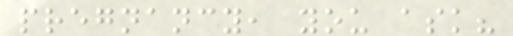pregnancy, you ask?
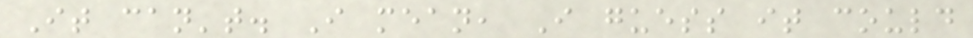It can't. I mean, I guess it could
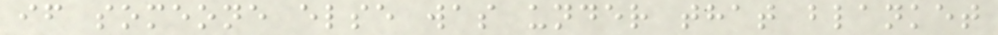if someone else was under that blanket
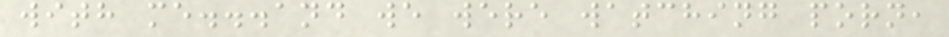with me...and we were watching porn,
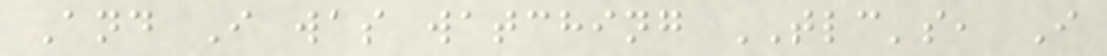And I was watching TLC's, I
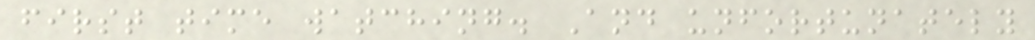first time watching. And unfortunately
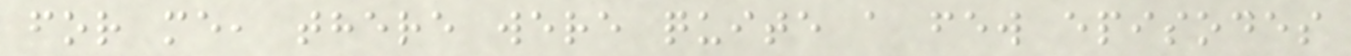for me, there were quite a few episodes
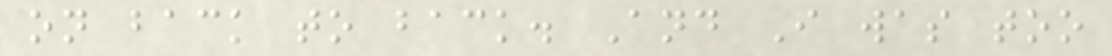on back to back. And I was too
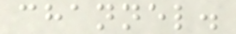channel.
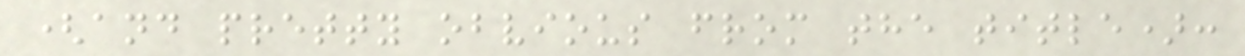(and pretty obvious from the title):
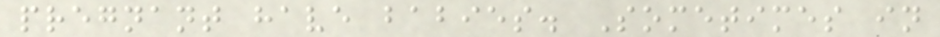pregnant have babies. Sometimes in
